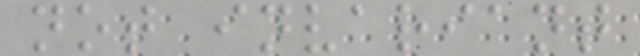not invariant
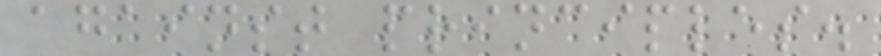against principles.
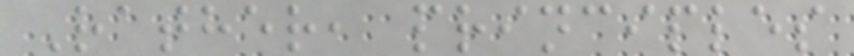Rather, principles
